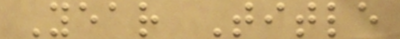Year Title
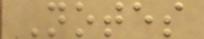Notes
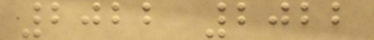2022 2022
